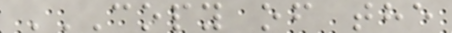COPY OF THE
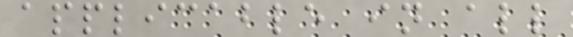applicable in all
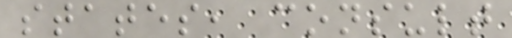states, consult
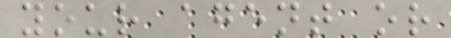your agent or
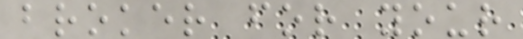broker for your
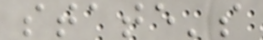state's
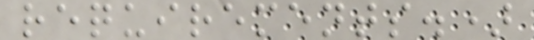requirements.)
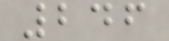246
